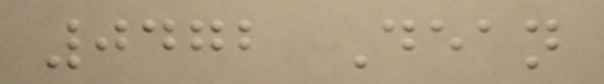0472 Dean
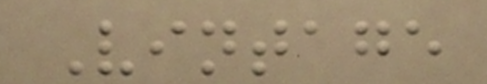Vintage
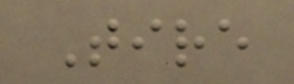Tire
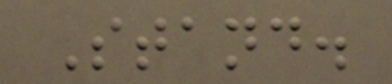Stand.
